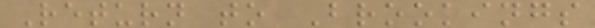Return to Brookings
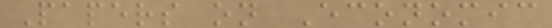Papers on Economic
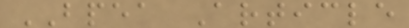BPEA Article
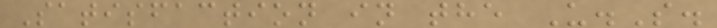Satisfaction in the U.S.
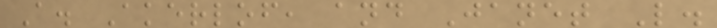A. Akerlof, and Janet L.
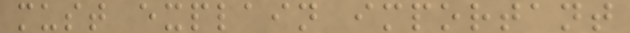must explain important
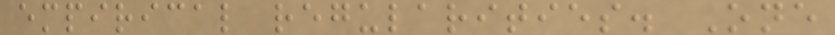empirical regularities. One
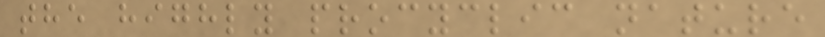the highly procyclic nature
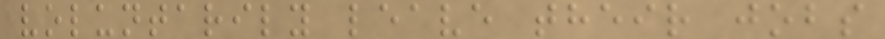voluntarily leave their jobs
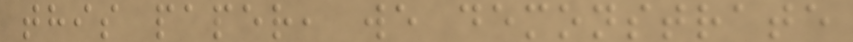this paper, we demonstrate
